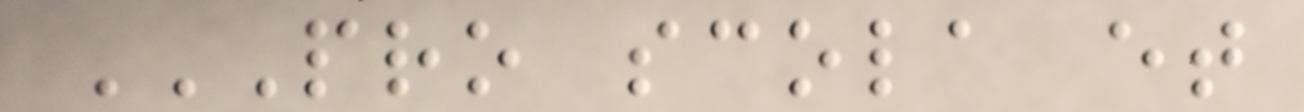PRO SCOLA ET
